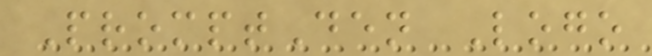PromptDen Logo
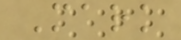Mark
